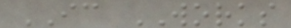IC WORKS
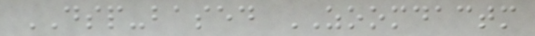DSP-based ZOOMDACTM
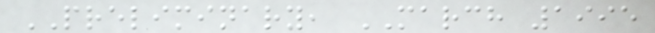PRELIMINARY, MARCH 1995
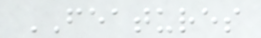FEATURES
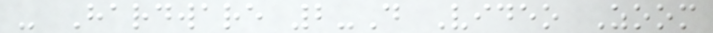- Hardware 2-D Video Zoom
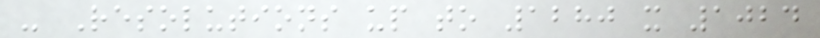- Resolutions up to 1280 x 1024
